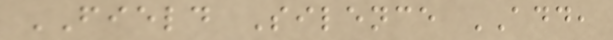FIELD Silence ADD,
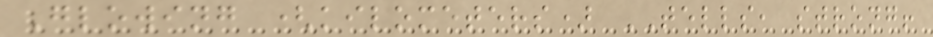Glowing (kilometers) TELLS, strong!
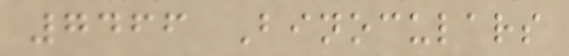7466 Binoculars
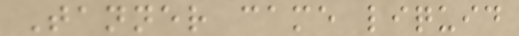Tanner came liquid
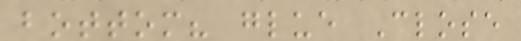bottom? glue Close
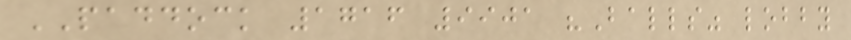PADDOCK 1716 9901 "Balls" lobby
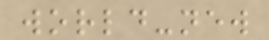world-new
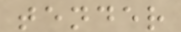tender
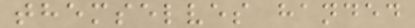themselves handed
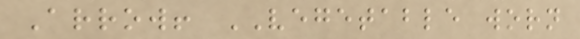Arrow! VEGETABLE worn
